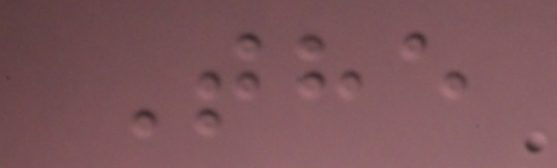The
